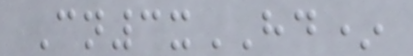Cn3xHD*
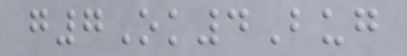g7Ok4Bug
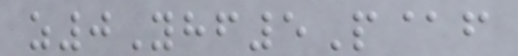z0Yhf5P@f
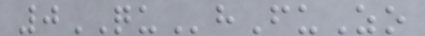0QUhFuZo
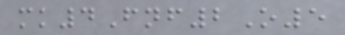mk4Fnf2O5
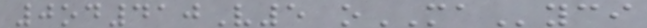0od410V5 oMAyci
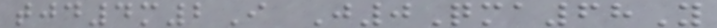tjd4m2I J0Qma68Y
